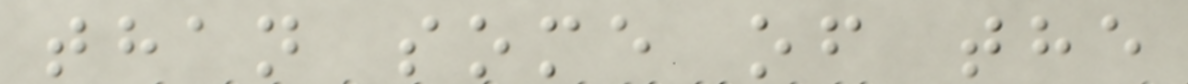than some of the
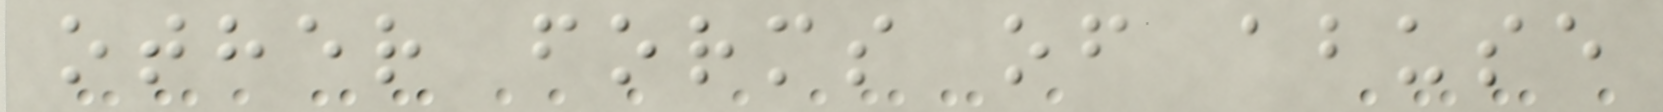other forms of abuse
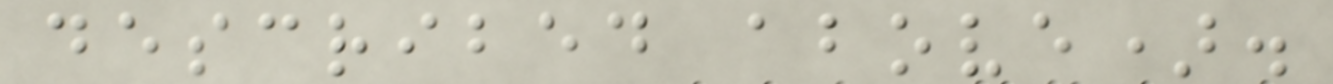described above).
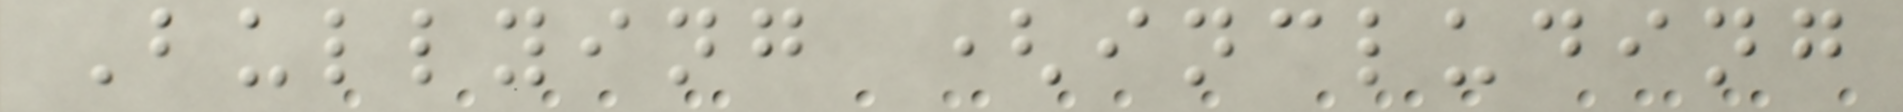Bullying (including
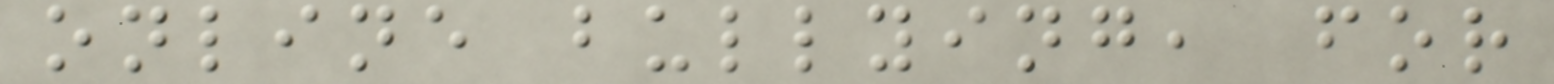online bullying, for
